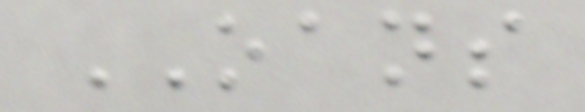OANS
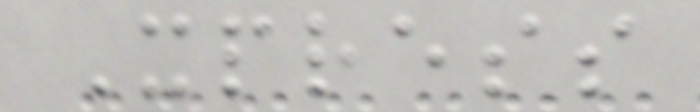Xpress
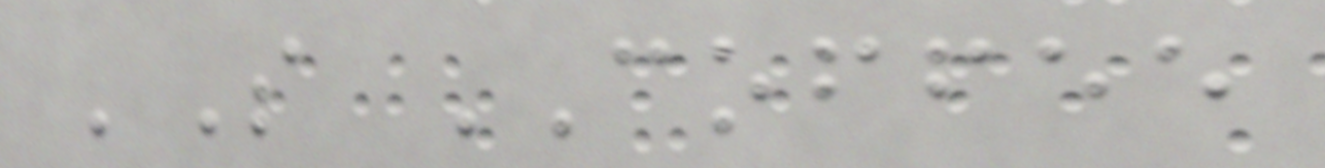'S COFFEE
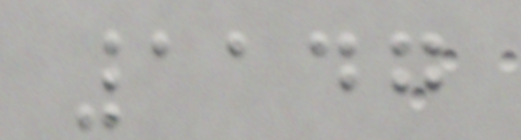1147
